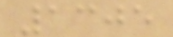1305
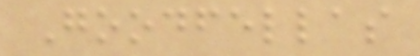Goodfellas
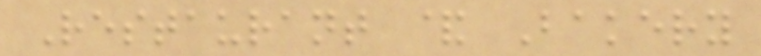Restaurant & Bakery
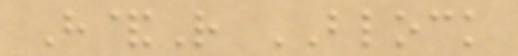H&R BLOCK
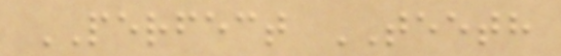PERFECT TEETH
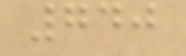740
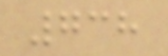738
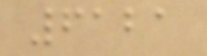6121
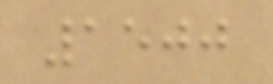1500
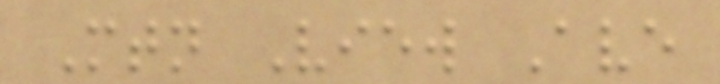Mtn View Ave
